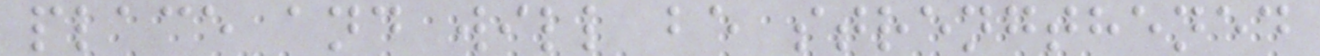place and will be strengthened
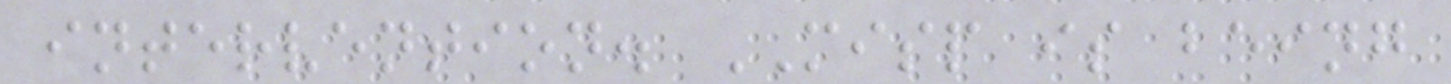intervention. MISP is being
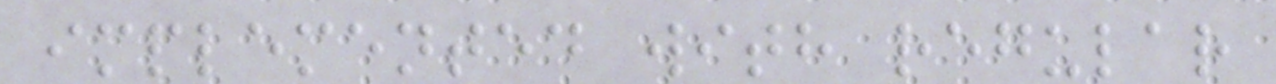implemented with regular
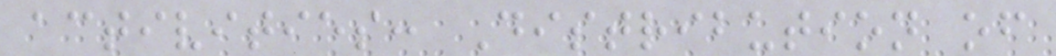activities: Distribution of
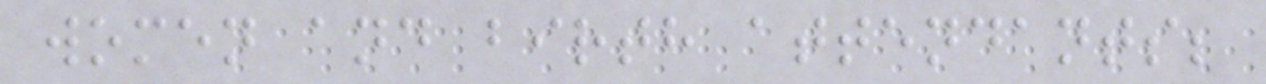women and birth attendants;
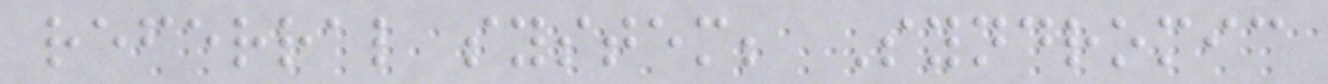referral system; Syndromic
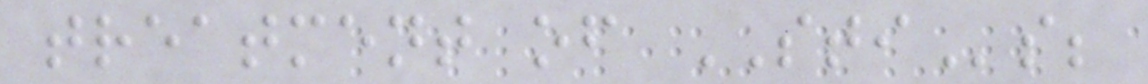treatment of STIs;
